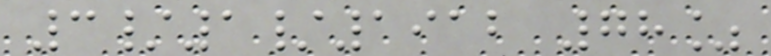3/1/1912 78%
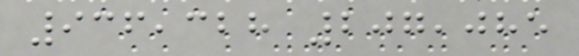936,328 207,085
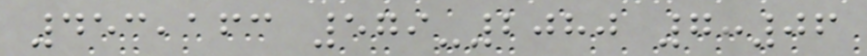453,163 579-2080 7:06
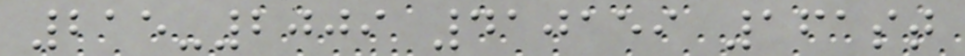215-2009 410159 161st
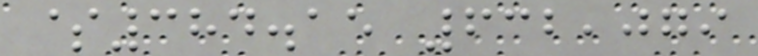$384.15 632,079
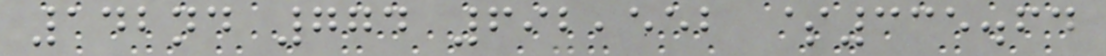142nd 774 692,552 $335.64
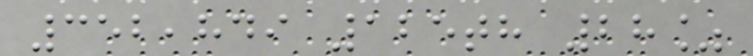352,849 125th 28%
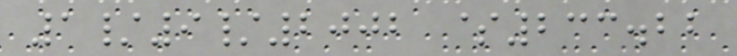1/9/2002 $233.22
